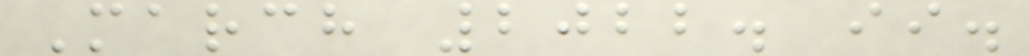March 2022. ii.
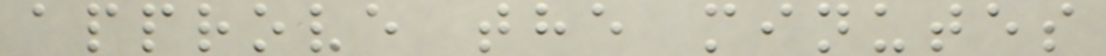approve the minutes
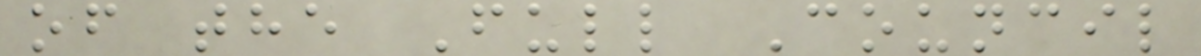of the Full Council
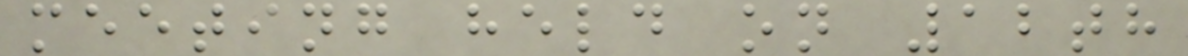meeting held on 12th
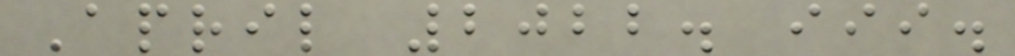April 2022. iii.
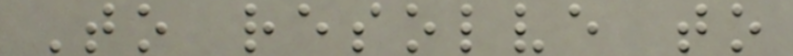To resolve to
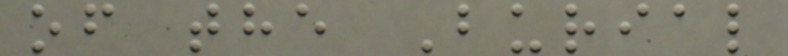of the Burial
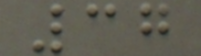37
